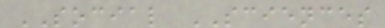SOCIAL SCIENCES
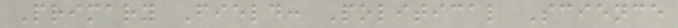Primary Field: Political Science
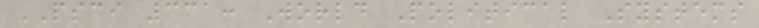PSCI 331: World Political Systems
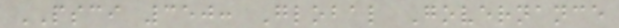PSCI 350: Global Governance
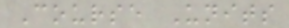Course Units
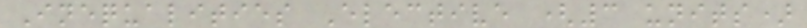Inequalities Elective (3 units)
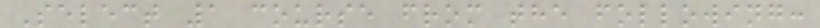Select 1 course from the following:
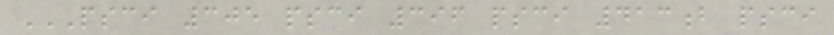PSCI 305 PSCI 396 PSCI 413B PSCI
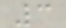3
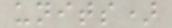units)
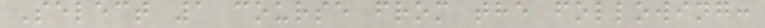Select 1 course from the following:
